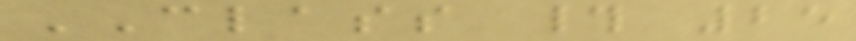CLASS # 25
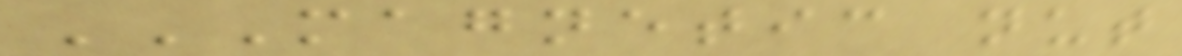MAGNETIC NUT
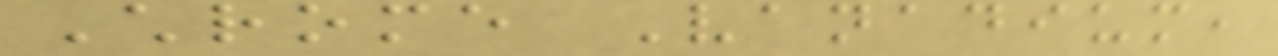Chrome Vanadium,
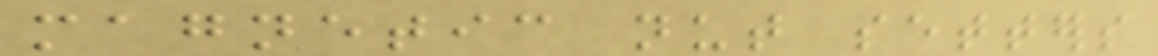magnetic nut setters
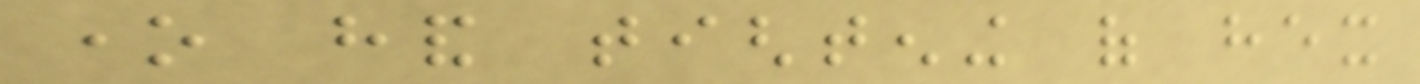one hand tightening of hex
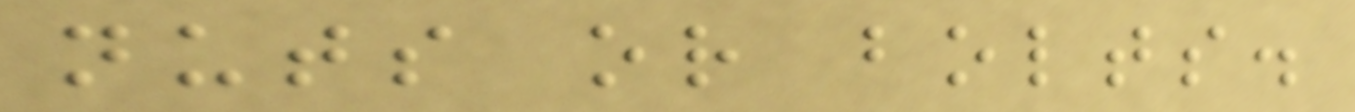nuts or bolts.
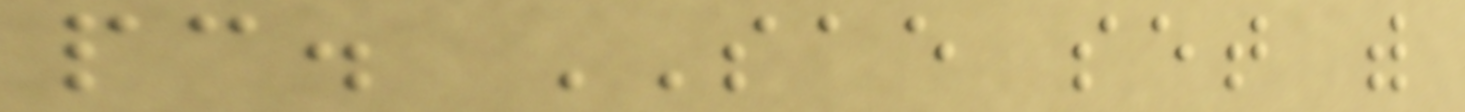pc. SAE set with
